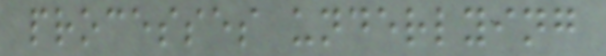processes underlying
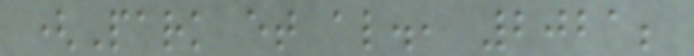(Park et al., 2021;
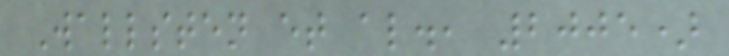Wallsten et al., 2005)
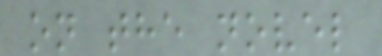on the novel
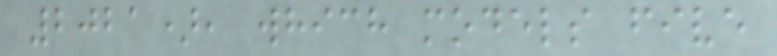2021), which models five
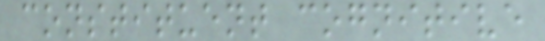constituent cognitive
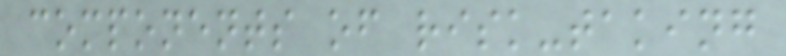components of risk-taking
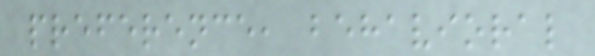preference, behavioral
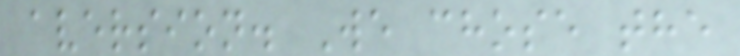aversion. We chose the
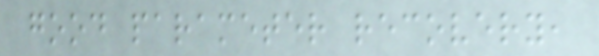good parameter recovery,
